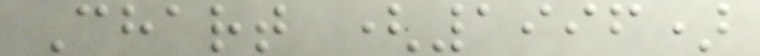Chart (1996)
